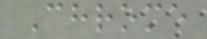Chrome
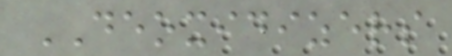DEOXIDIZERS
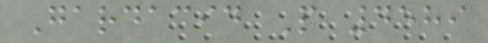Gardacid P 4589
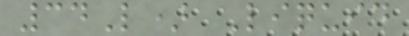34L) Liquid
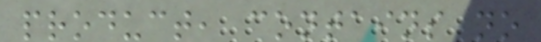product, contains no
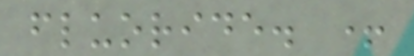fluoride. +
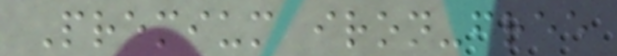Premium iron-free
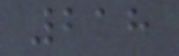218
